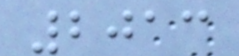2013
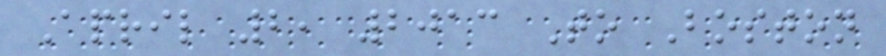April 2, 2013 To Boston
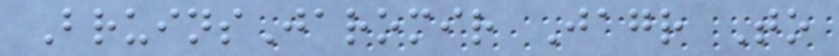BruinsJaromir Jagr To
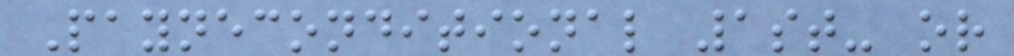Payneconditional 1st- or
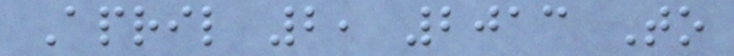April 2, 2013 To
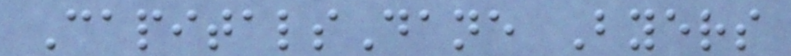CapitalsDane Byers
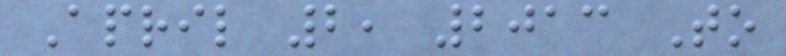April 2, 2013 To
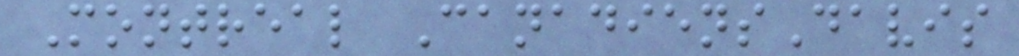Montreal CanadiensDavis
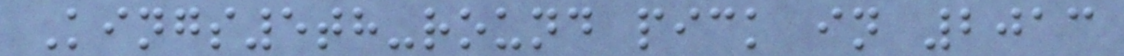Kings5th-round pick in 2013
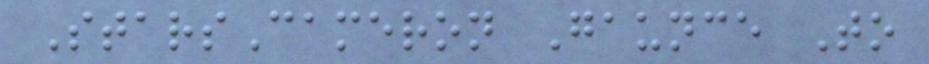StarsCameron Gaunce To
